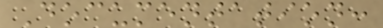Documentation:
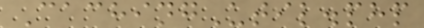CachingUtil.php
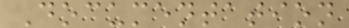Documentation
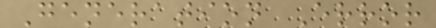Generation Error
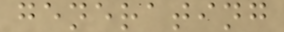generating
